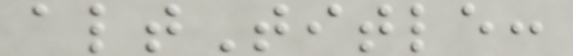altTitle:
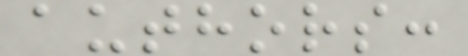authors:
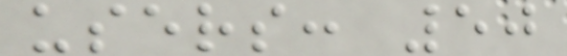users: 50
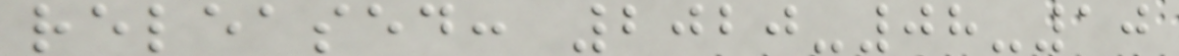released: 2020-08-10
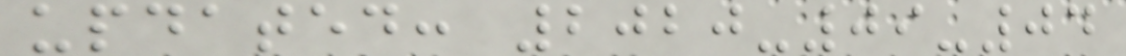updated: 2020-09-04
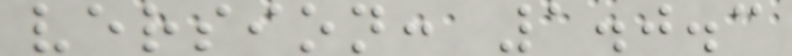version: 1.0.3
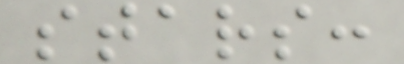stars:
